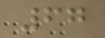67
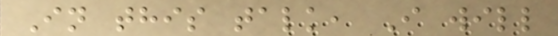In this talk, I will
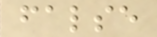false
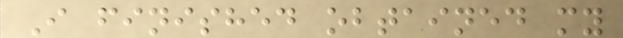I finished obtained my
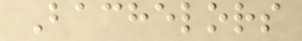Bachelors
